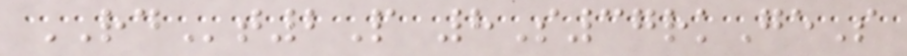RDt2P 8S37rkGeS
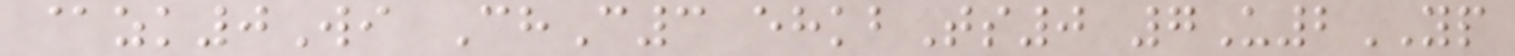@zk0Wi ChC3 ehkbTs0 7U2YP
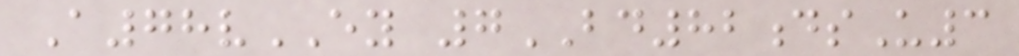A78vEY 7BD82dsU3
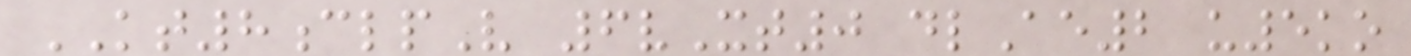KT8clpV 6vXt0 dlAe2 u5ko
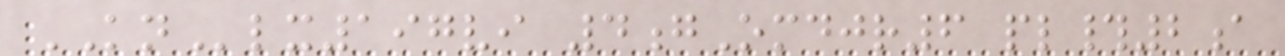KNlx197vi 4gOmdjr6 pl#2a
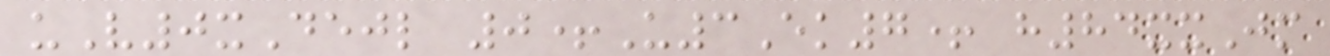uV0xDejl 0+U3Ek7+ h84xxJm
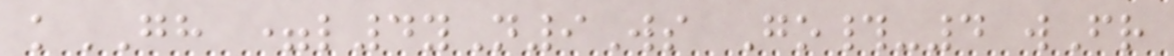kGH =l4yN9Ws Go#-4 wFr
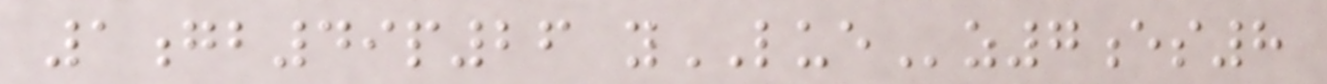1gb49p26 yLUEz7es8
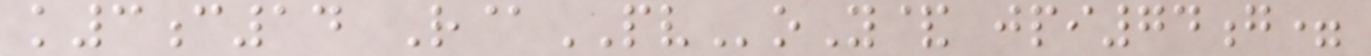k3c14 R@PVoY& jpi74g=
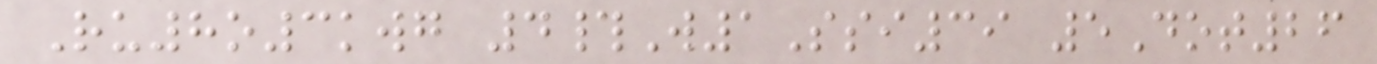Ru8o3kwg 4#W1Ssi39 5Dot26
